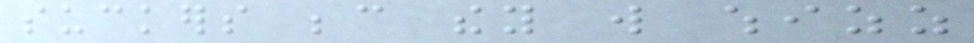suckers because they will whizz
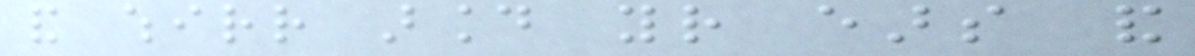and whirr around your ears and
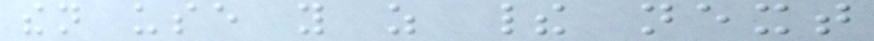then use you as their next
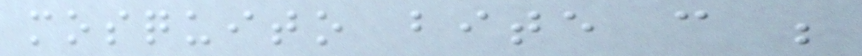mosquito bite can be
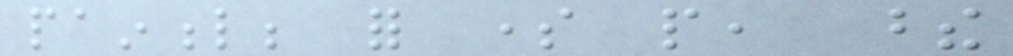painful; for some people, these
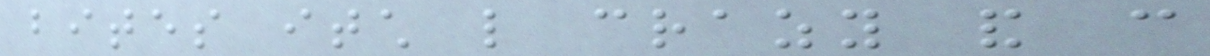bites itch like crazy and can
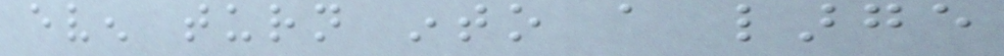even turn into a large
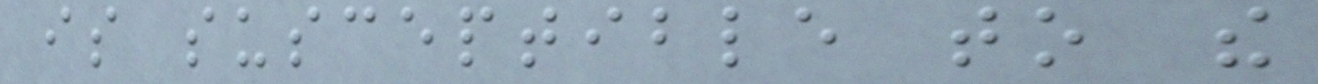is susceptible to the
